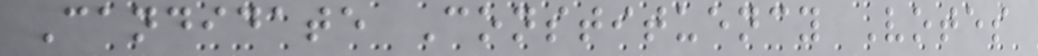Candidate Constituency Votes
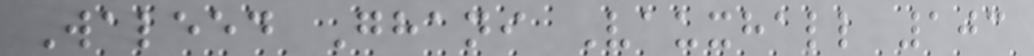Waleed Ghani Vauxhall 103
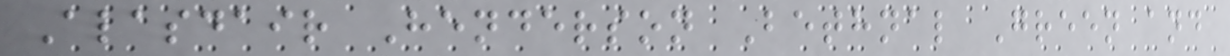Alasdair Henderson Bethnal Green and
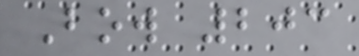Bow 203
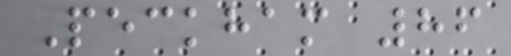Peckham 86
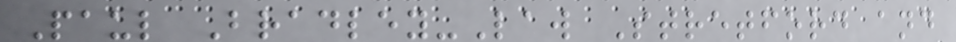Paul Bradley-Law Stretford and
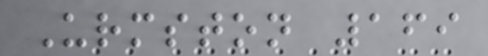Urmston 169
